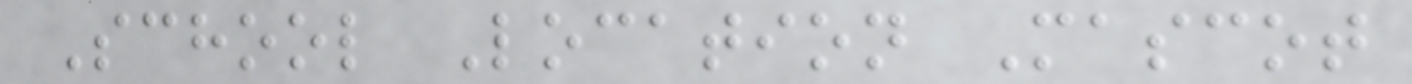School Location Mascot
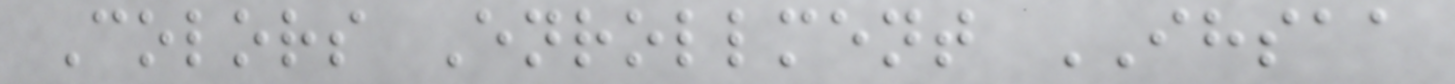Colors Enrollment IHSAA
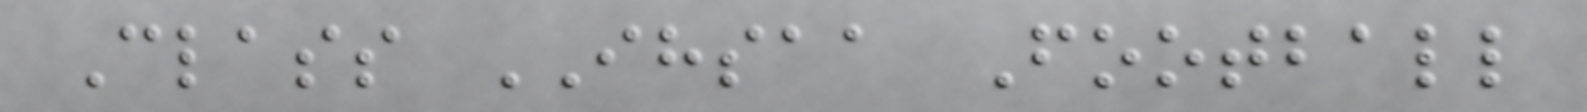Class IHSAA Football
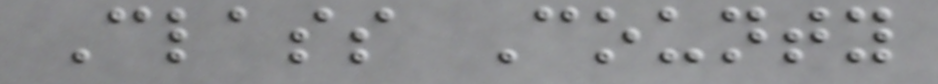Class County
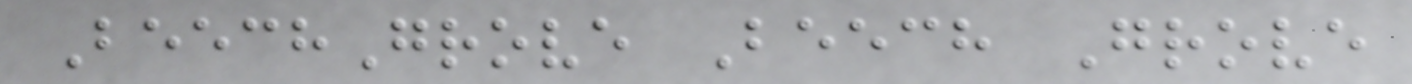BeechGrove Beech Grove
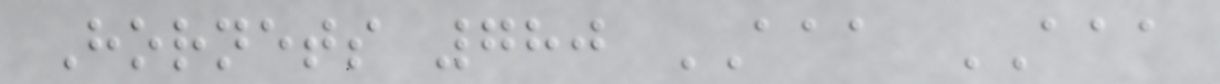Hornets 780 AAA AAA
